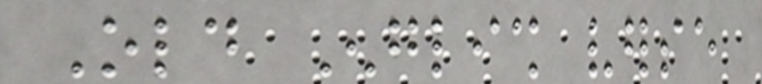Old English verse
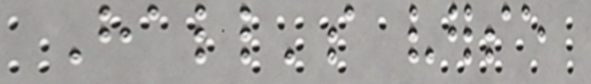Hall's verse
